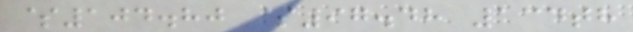$104.80 $97.48 134th
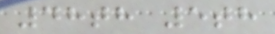48th 5th
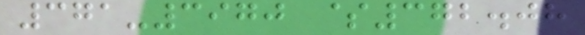371-3970 $372.08
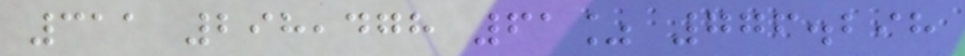311 298,478 61% 776.298
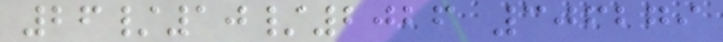26/10/2026 306279
